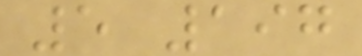5 197
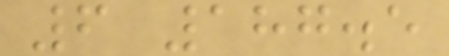6 187.5
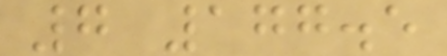7 177.5
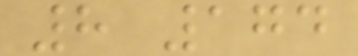8 174
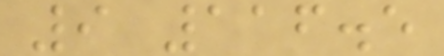9 116.5
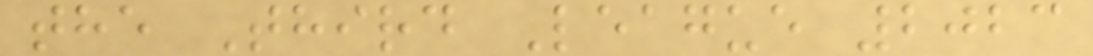the Third League 2023
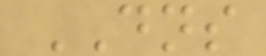DNS
